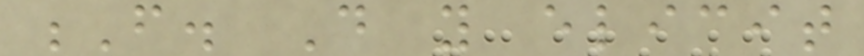F. Do you elicit
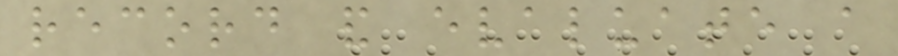record and evaluate a
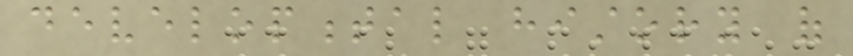developmental history of
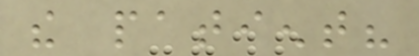the patient?
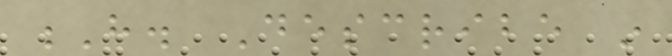H. Describe in
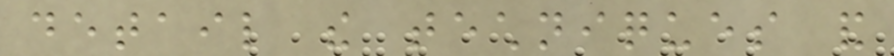detail the techniques and
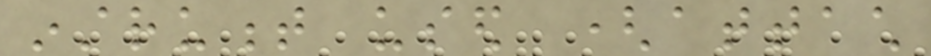instrument used (attach
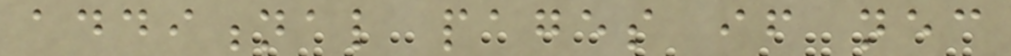additional pages if necessary
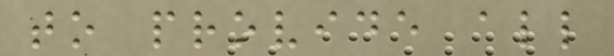to provide all
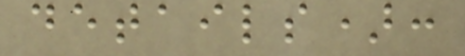details):
